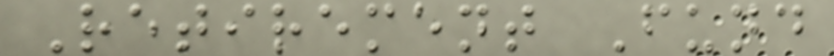Retirement Fund
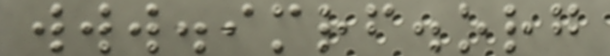www.imrf.org
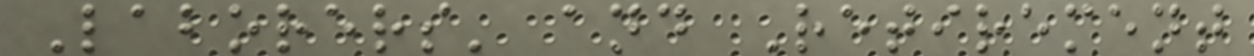Laborers' and Retirement
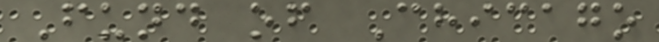Fund of Chicago
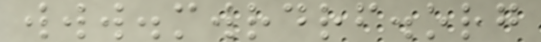www.mwrdrf.org
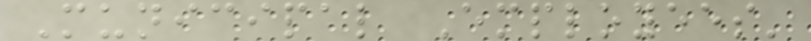Municipal Employees'
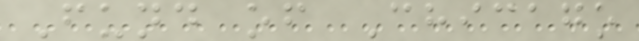Fund of Chicago
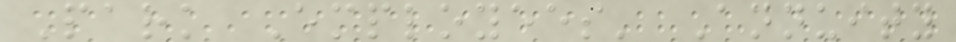Park Employees' Annuity
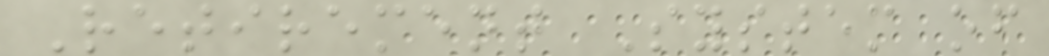Retirement System of
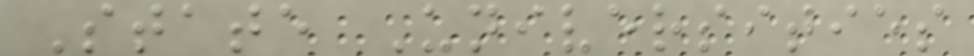State Universities
